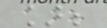];
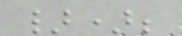});
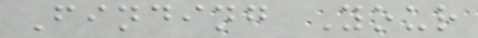Finding Your
